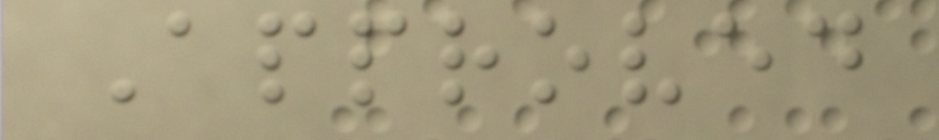Approved
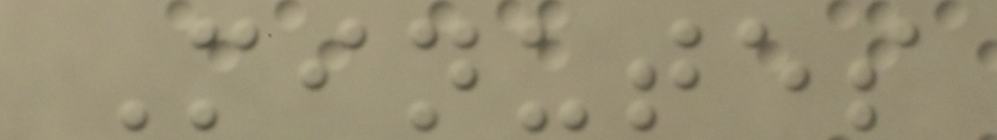Minutes
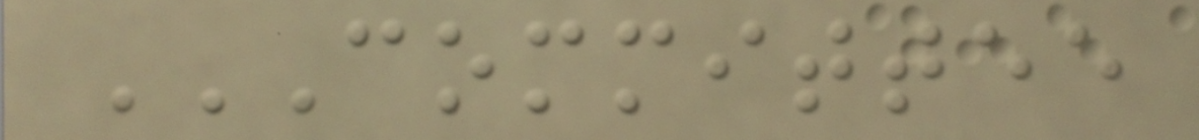COMMITTEE
